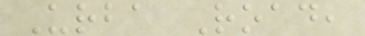Urba Road,
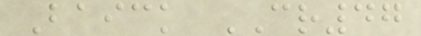Baick CR47
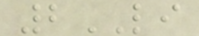2LI
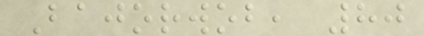Bajorwob, 80
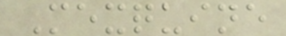Mexquine
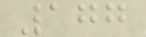177
